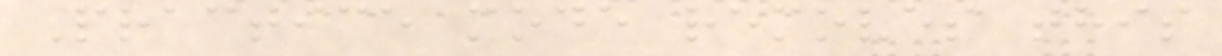Practice mode removes this
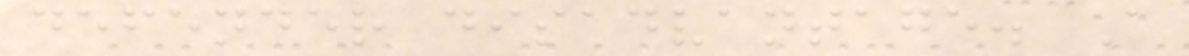defender disadvantage. A
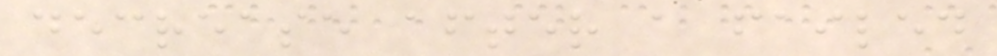decrease after a failed
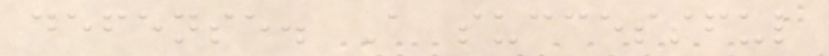defense. A successful
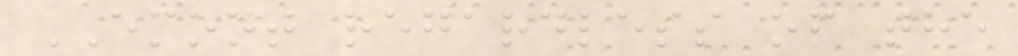EMONT regardless of the
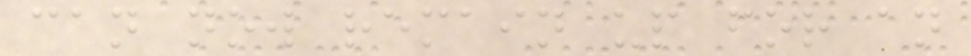can now remain up for an
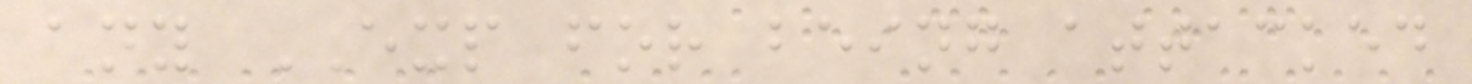any EXP for being attacked
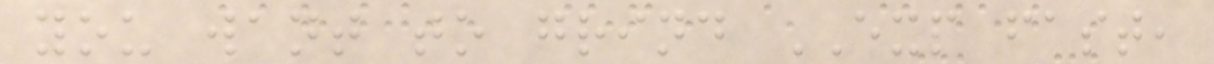you want to grind EXP fast,
